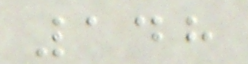148
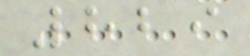829
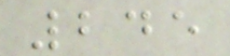245
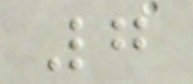7
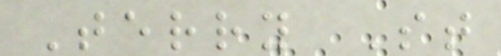Terry St
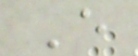E
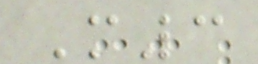M3
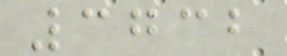3732
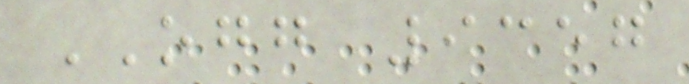OGG 9357
